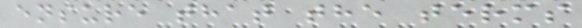ensure that the terms
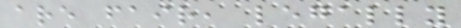are fair, legally
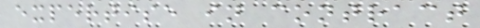expertise in contract
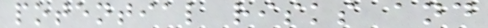potential risks and
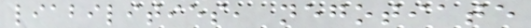liabilities, negotiate
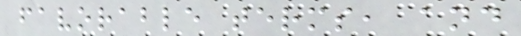favorable terms, and
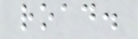road.
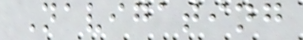Navigating
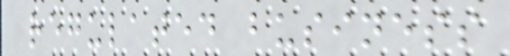regulated business
